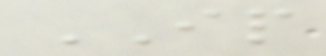IP
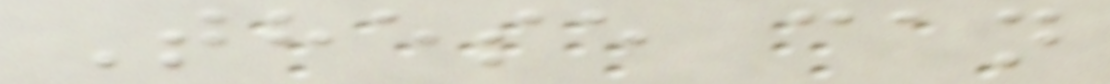These can
